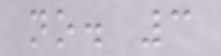no. 3
